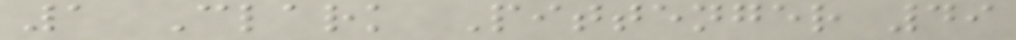1 Clark Pittenger 49
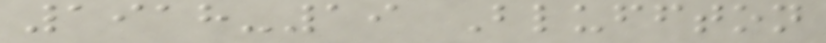1918-19 Bluffton
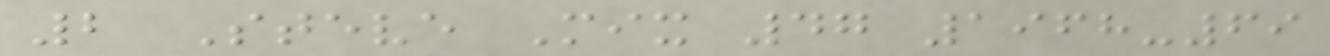2 Steve Mix 47 1968-69
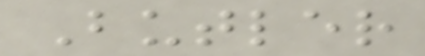Butler
